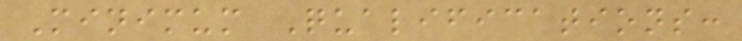Minimum Qualifications:
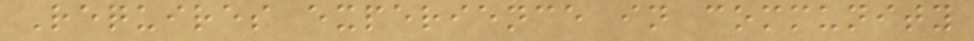Requires experience in community
